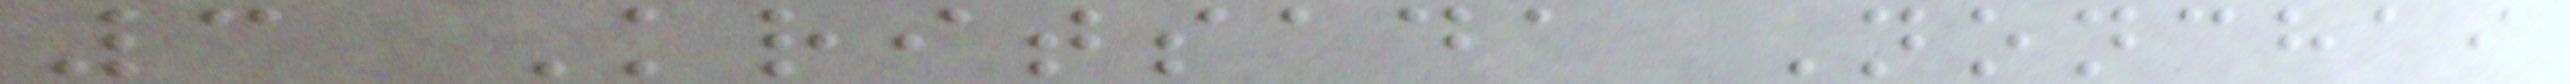3 Kritsada Nonchai
